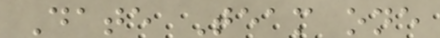Date Team one
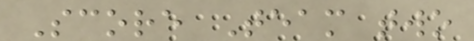Score Team two
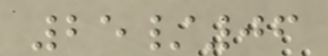25/06
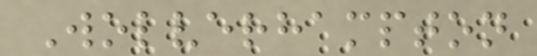Wolverhampton
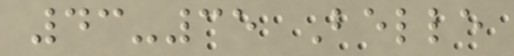43-35 Belle
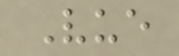Vue
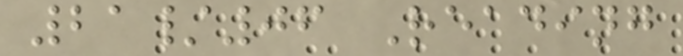21/06 Reading
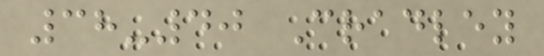38-40 Cradley
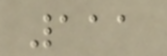111
